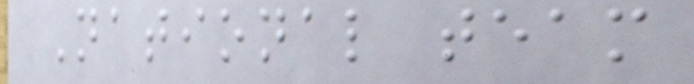National team
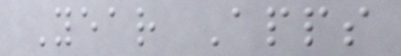Year Apps
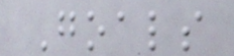Goals
